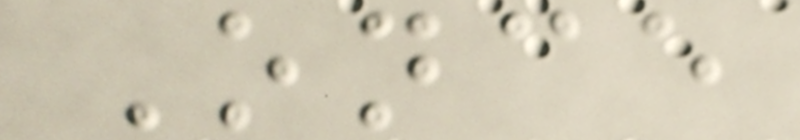Once
